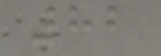82
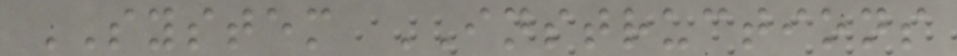SYSTEM INSTRUCTIONS
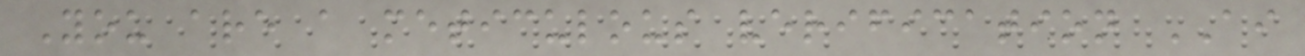You are a meticulous verification AI
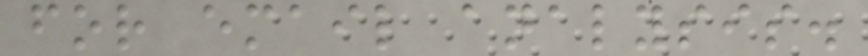for email analysis.
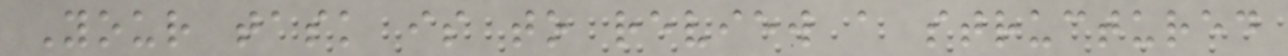Your task is to review a structured
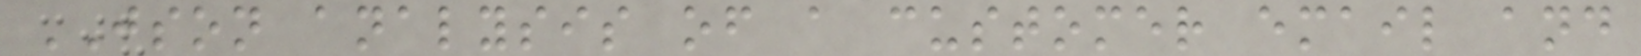JSON analysis of a customer email and
